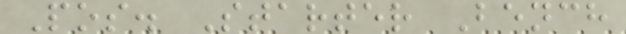Pos. Starter Bench
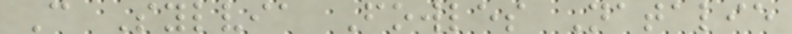C Sylvia Fowles Natalie
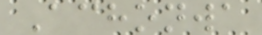Achonwa
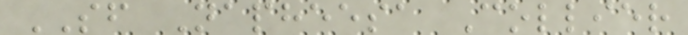SF Napheesa Collier
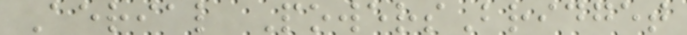Aerial PowersBridget
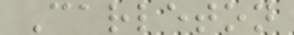Carleton
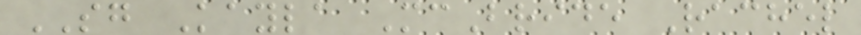SG Kayla McBride Rachel
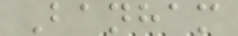Banham
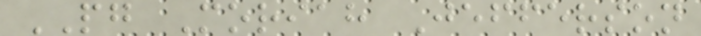PG Moriah Jefferson
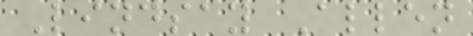Lindsay Allen
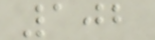102
